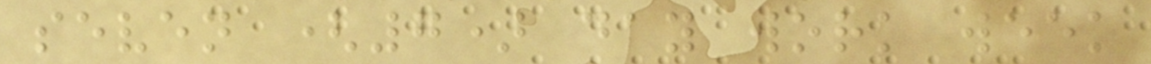seven (7) day work week
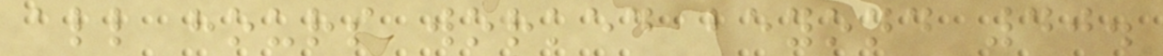all hours worked beyond 40.
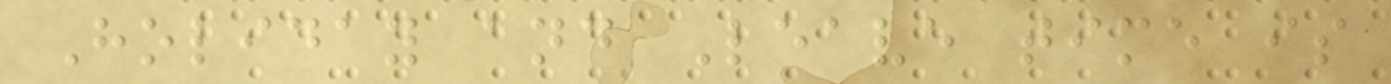Holiday and Leave time is
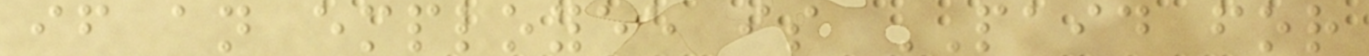if an employee is PAID for
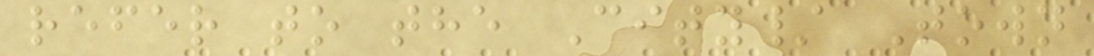refer to the City/ Town
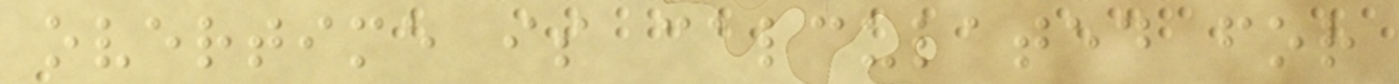overtime is calculated for
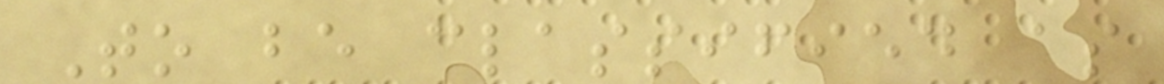To be classified as
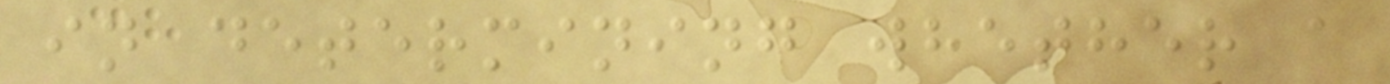in determining whether a
